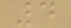4
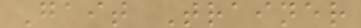Gait Trainer
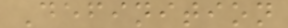Definition
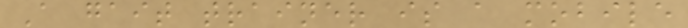A gait trainer is a mobile
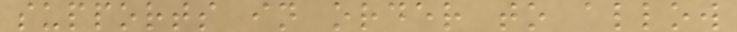supports in order to allow
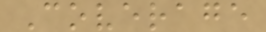Coverage
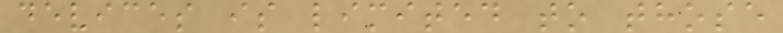devices is limited to those
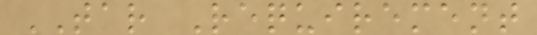TAR Requirement
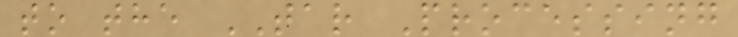to the TAR Processing
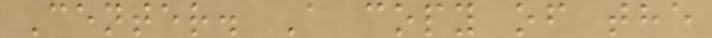Center. A copy of the
